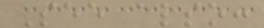See also:
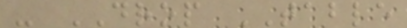- DROP TABLE
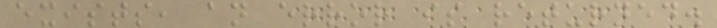exists, an error is returned.
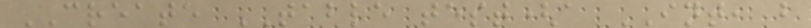CREATE TABLE test(a INT, b
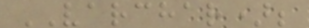VARCHAR);
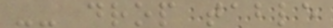-- drop table
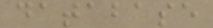database
